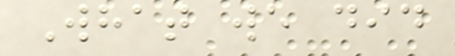What we did
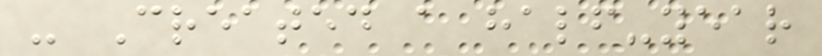- Created a half-year
